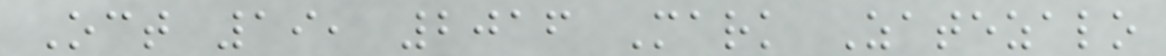Oct 19, 2016 Mark Zatezalo
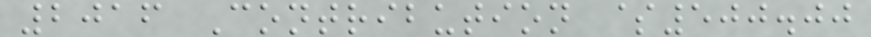2016 Contribution $500.00
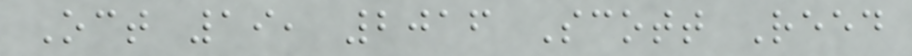Oct 19, 2016 Scott Reed
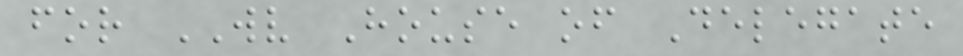for WV House of Delegate
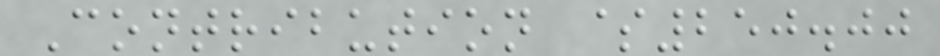Contribution $250.00
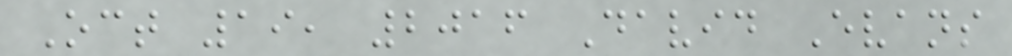Oct 19, 2016 David Evans
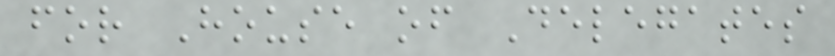for House of Delegates
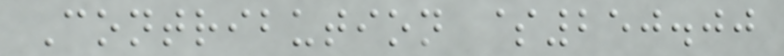Contribution $250.00
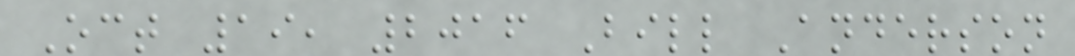Oct 19, 2016 Bill Anderson
